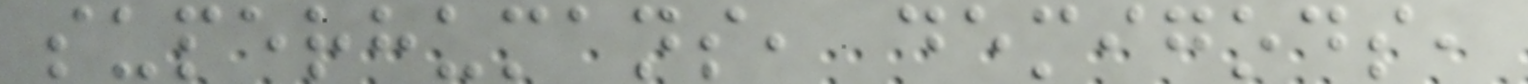superhumans, demigods,
